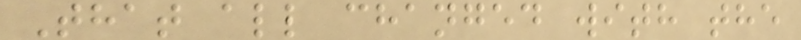That all changed with the
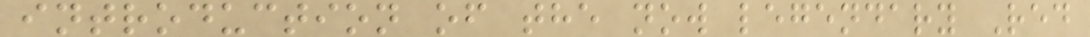introduction of the now legendary Red
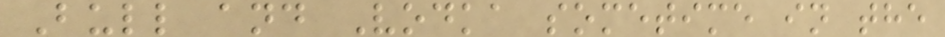Bull and Vodka sometime in the
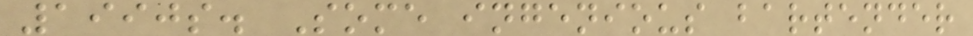1990s. Some ingenious bartender
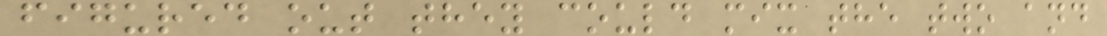figured out they could mix the two and
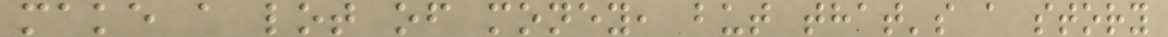make a lot of money, but that's a story
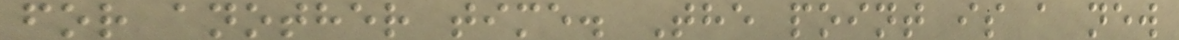for another time. The point is a new
